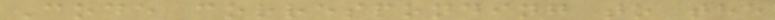Code corresponding to the
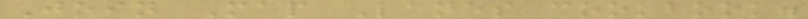Join Map Lanes cookbook.
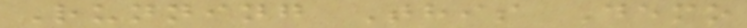Running This Demo
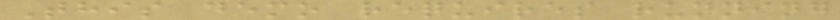This demo requires running
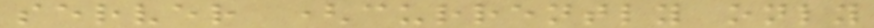server (currently only
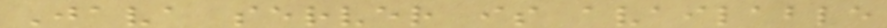Java server is available
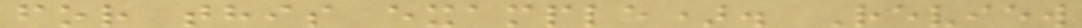for this example). Review
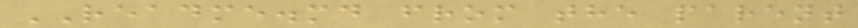README.md from the parent
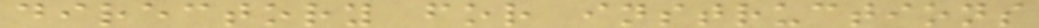directory for instructions
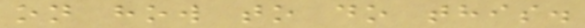on how to do this.
